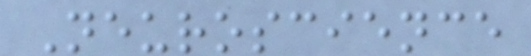Neuroscience
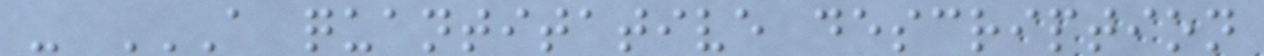- A QUANTITATIVE DESCRIPTION
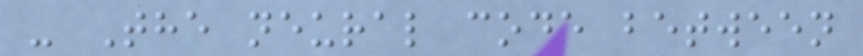- The neural code between
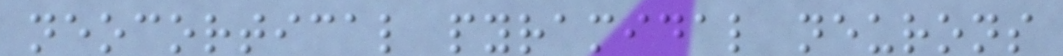neocortical pyramidal neurons
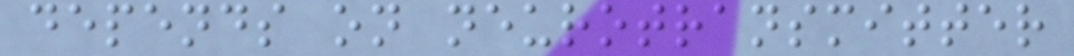depends on neurotransmitter
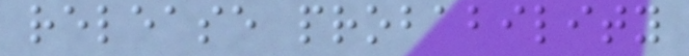release probability
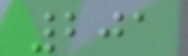201
